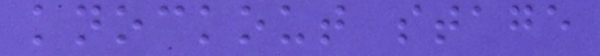knockout stage
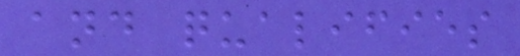and qualifies
